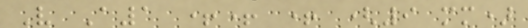V A1 ++ + (9 mm)
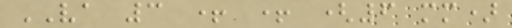VA 3 + + (6 mm)
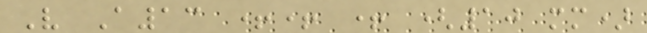V A13 ++ + (10 mm)
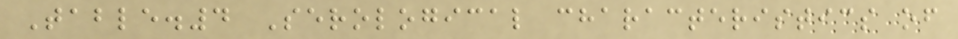Table.4 Serological characteristics of
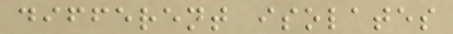different isolates
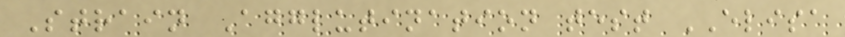Strain Agglutination test ELISA
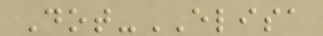Dot-ELISA
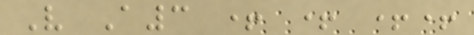V A3 + + ++
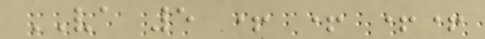VA 5 + + ++
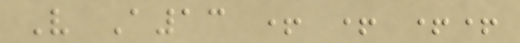V A13 + + ++
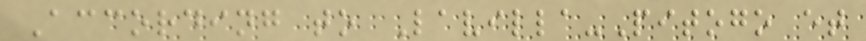According to Lavilla-Pitogo et
